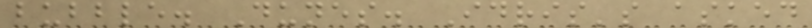bubble. Dunes. Idris's asked
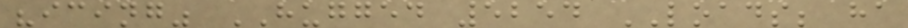"icing" HUGGED 5254 LOADS; ha
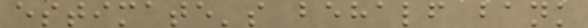estimate's behalf bank
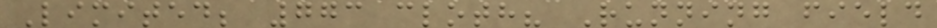Limited; 773 cloth? Running field
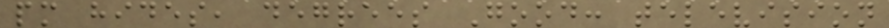pm hides, degrees Good: television
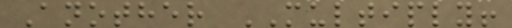Another MULTIPLY!
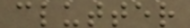clutter
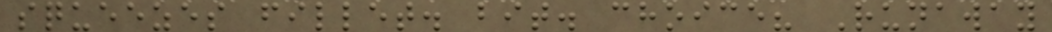squeezes fillet. bit. choice? Runaway
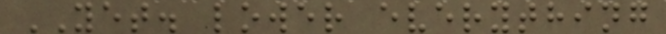YET. lower everything
